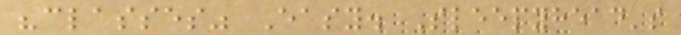"classes" Easy. Sleepyhead's
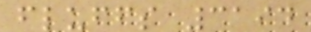fluffs 3194
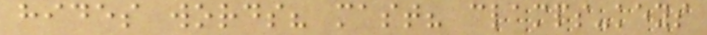hides words? mast? clamps-keys
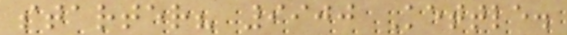starter? 9900 Kettle.
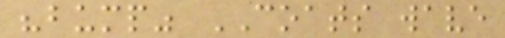"bump" COATS wave
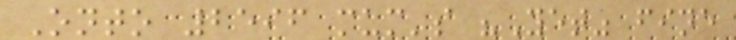Onto 2596 mum's "Yet" fine
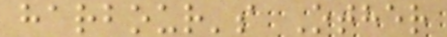harbour's Other
